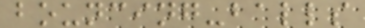bouncing-balls
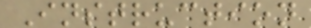Instruction
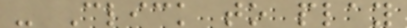- Click to play
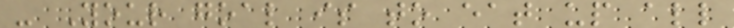- Your goal is to eat up all
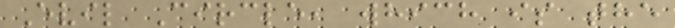Evil Circle, which is the
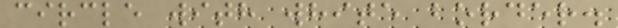circle with white border.
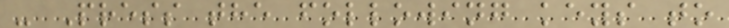- Press the following keys to
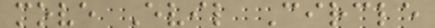move Evil Circle
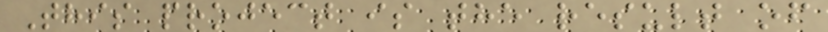This project is the result of
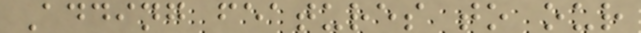Adding features to our
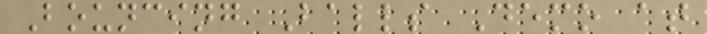Bouncing Balls Demo at
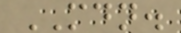MDN.
